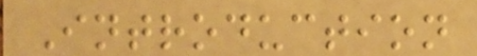Introduction
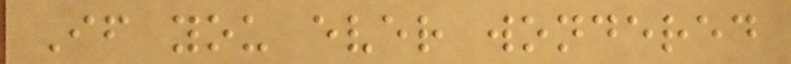If you ever wondered
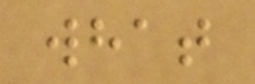what
